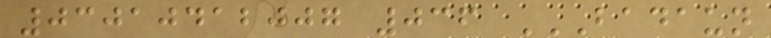03010412007 036 BADAUN
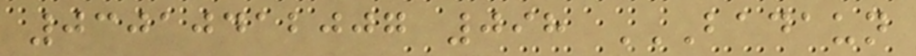03010412007 098 BADAUN
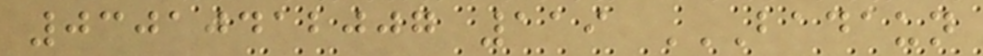03010412007 119 BADAUN
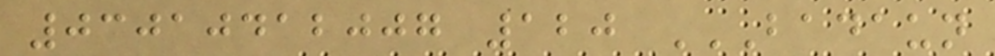03010412007 120 BADAUN
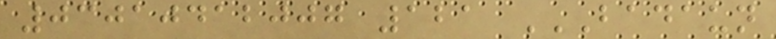03010412007 121 BADAUN
